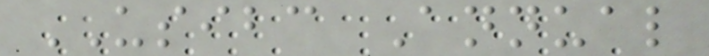USIBC Annual
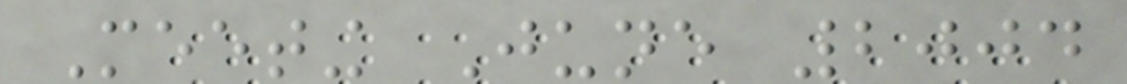Meeting June 2004
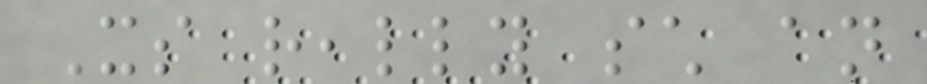Its really such an
